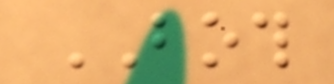BOTH
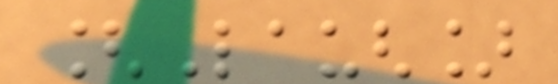[Laugh]
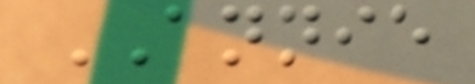ANNIE
